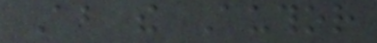About the Author
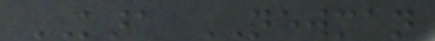KARA NEWMAN
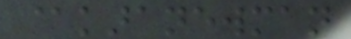@karanewman
